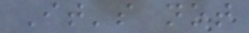It's not
